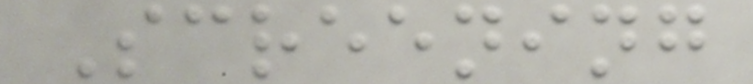Screening
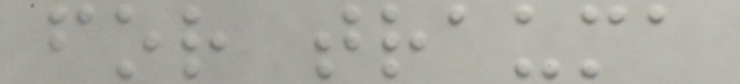for trauma
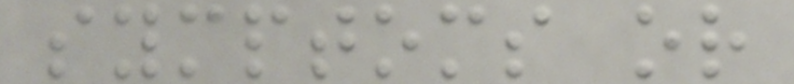symptoms or
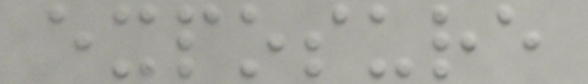exposure
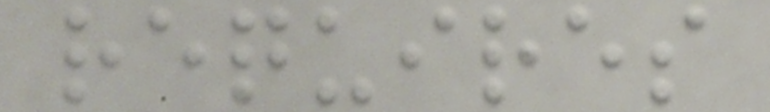requires
